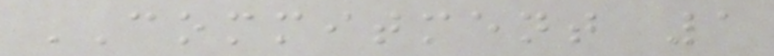COMMITMENT 1
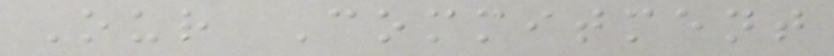Our Commitment
